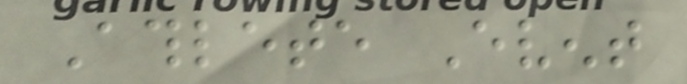Athlete Event
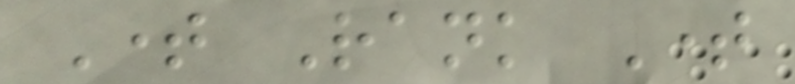Time Rank Time
